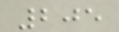205
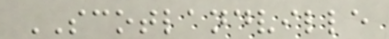SCOTLANDVILLE
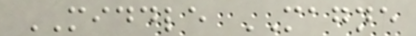MIDDLE MAGNE
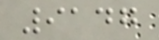9147
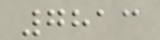7813
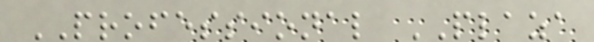PROFESSIONAL PLAZA
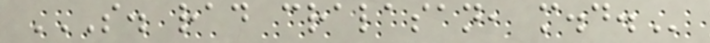S. RAD CRALASAN, M.D.
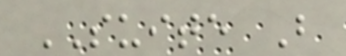SUITE B
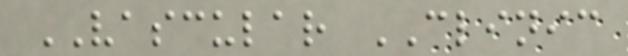VASCULAR CLINIC
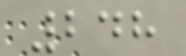248
